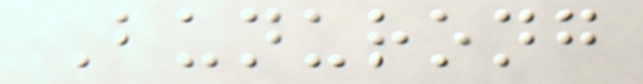Bunurong
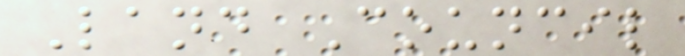Land Council
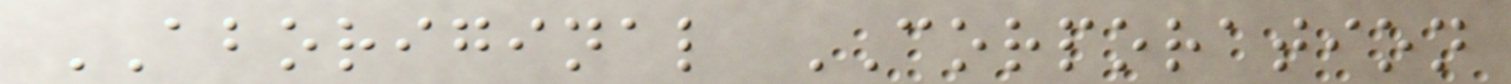ABORIGINAL CORPORATION
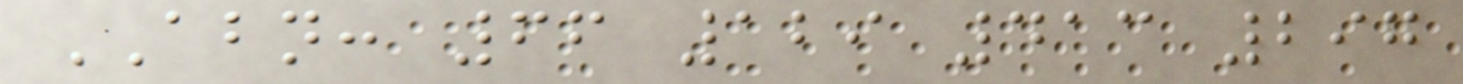ABN: 66 129 413 297
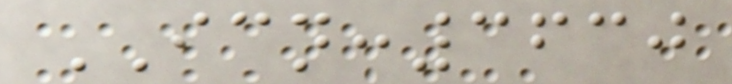ICN:3630
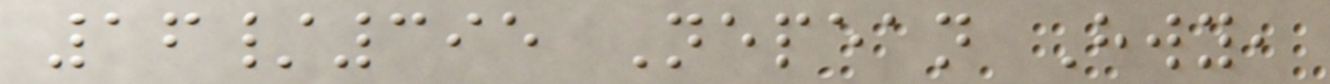16/395 Nepean Hwy,
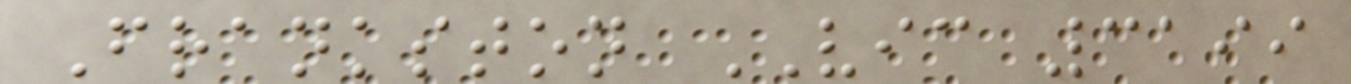Frankston VIC 3199
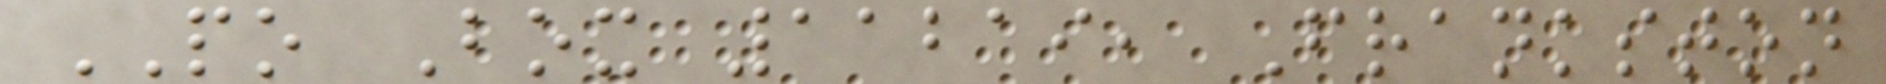PO Box 11219, Frankston
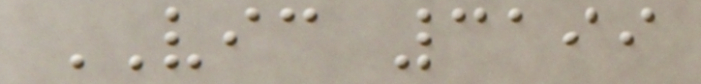VIC 3199
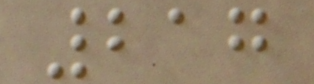217
